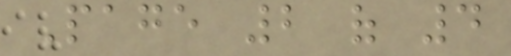Page 2 of 4
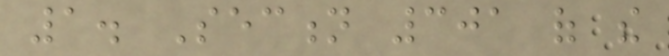1. Section 301 of the
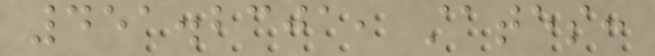451.2301, states:
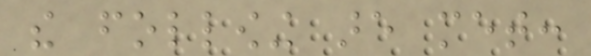the following are met:
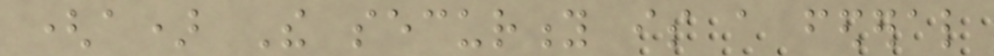(a) The security is a federal
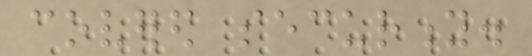covered security.
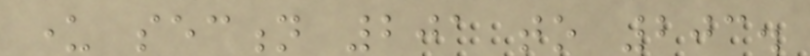under section 201 to 203.
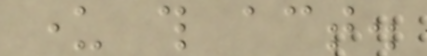under this act.
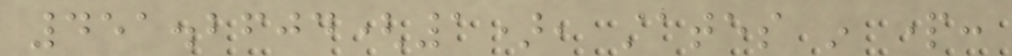451.2604(1), states in part:
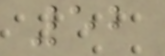52
